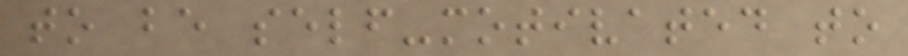to be self-motivated to
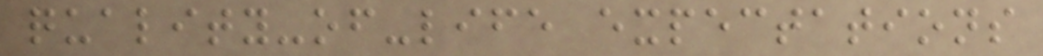quality-of-life expectations
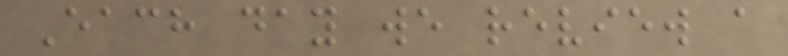Each day we review a
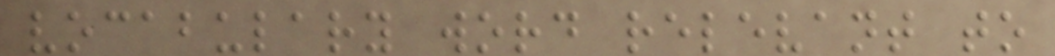vocabulary word relevant to
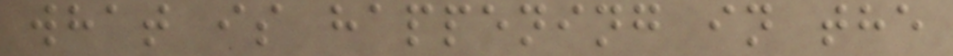what is happening in the
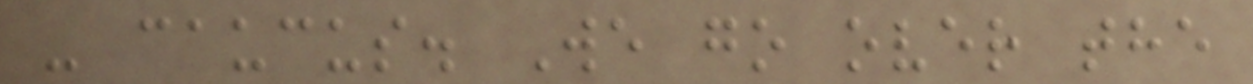- caucus. We go over the
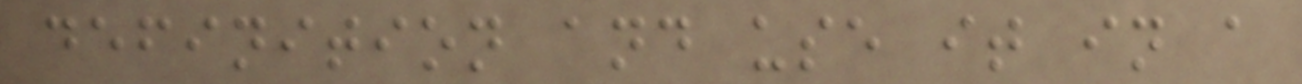definition and use it in a
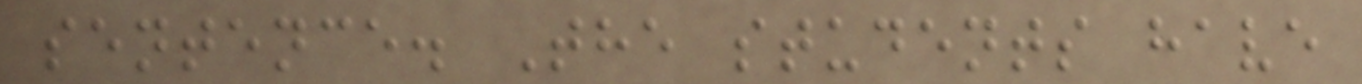sentence. The students have
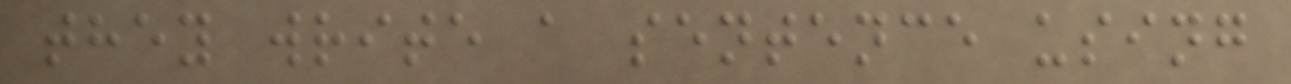they write a sentence using
